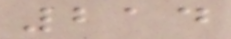214
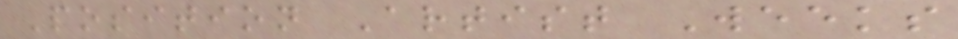Position Artist Weeks
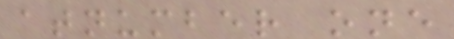atnumber one
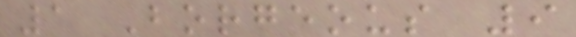1 Borgeous 9
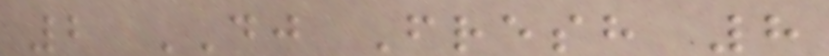2 DJ Fresh 8
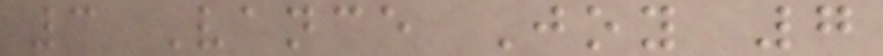3 Vance Joy 7
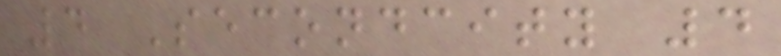4 Secondcity 4
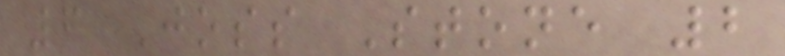6 Joss Stone 2
